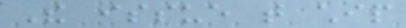The issue that chip
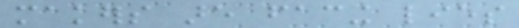makers are facing lies
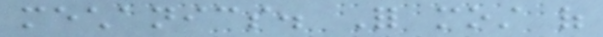mechanics. For most of
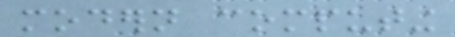modern computing
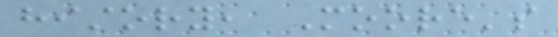history, Moore's
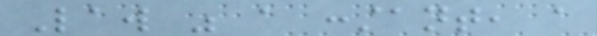Law was a constant, a
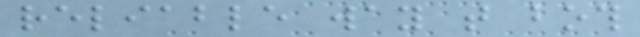reliable way that both
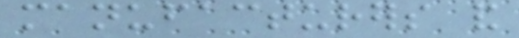manufacturers and
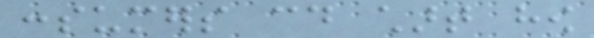consumers could chart how
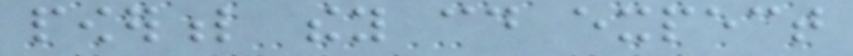powerful they could expect
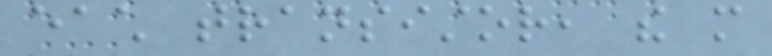each transistor, the more
